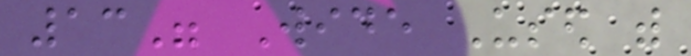13" Wide Used with
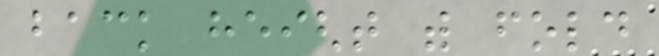back height with fold
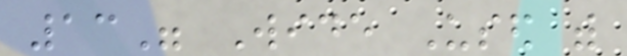13" Wide Used with
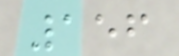156
